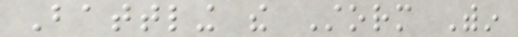Battling the Storm Within
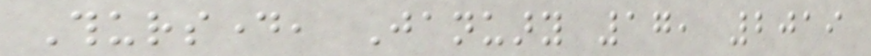Thursday, January 17, 2019
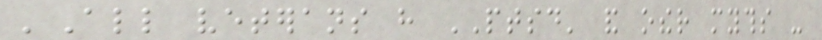'All veterans have PTSD' and other myths -
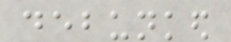debunked
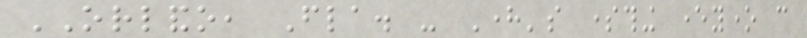ORLANDO, Fla. - Here's something everyone can
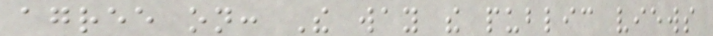agree on: The way the public views
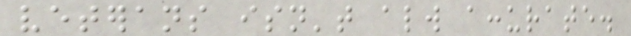veterans isn't always accurate.
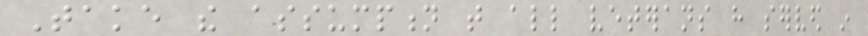Take the assumption that all veterans have served in
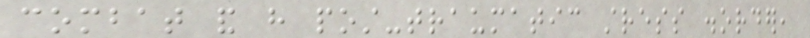combat and have post-traumatic stress disorder,
